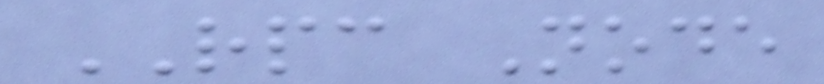RPC Node
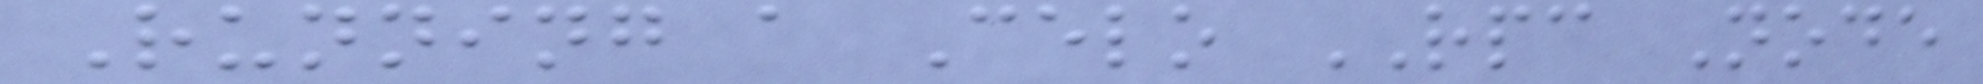Running a Celo RPC Node
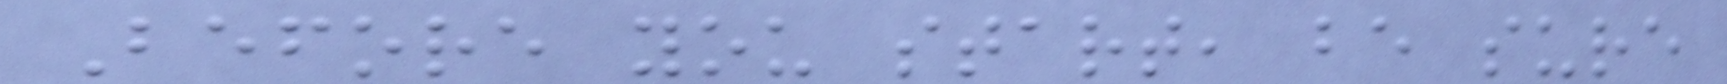Before you start, be sure
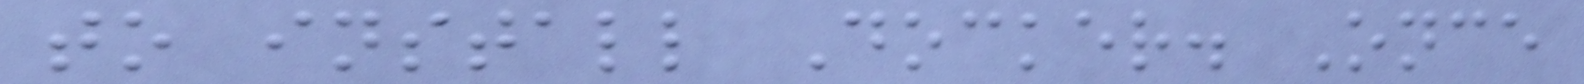to install Docker. Once
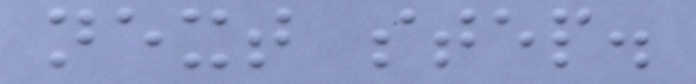next step.
